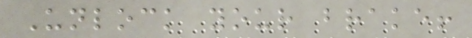Unlock your brake!
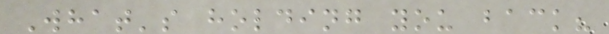What's holding you back?
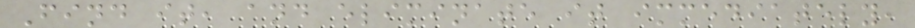Find it, and eliminate it immediately,
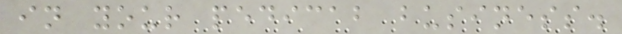in your pedicab business.
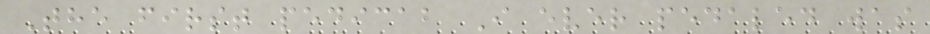The first pedicab I ever pedaled was
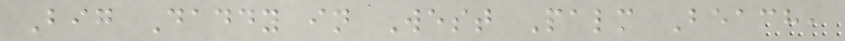Big Daddy in West Palm Beach,
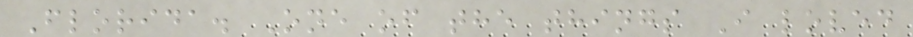Florida. One of the things I loved
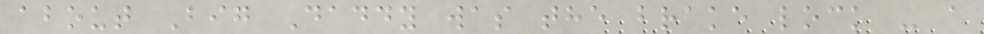about Big Daddy was the brake lock - a
